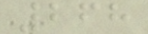268
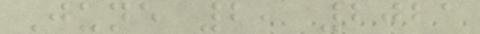June 2, 2021
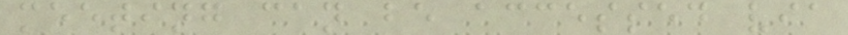meeting can be accessed via
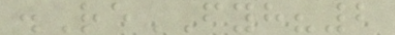.ReFYH?2
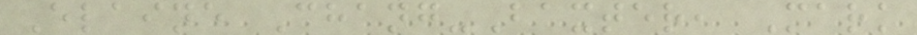Elaine Chang-Baxter, Mark
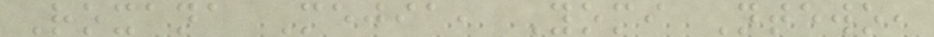Roxana Mejia, Yomi Ntewo,
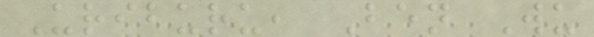Uriburu, Ben Wu
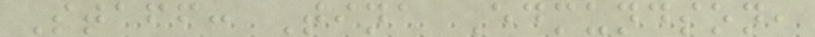Staff: Tina Edmundson,
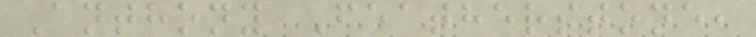Anthony Featherstone,
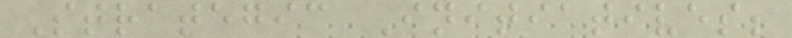Strategic Initiatives;
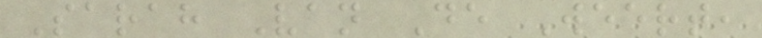Sarah Van De Weert,
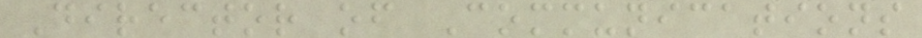Director of Communications
